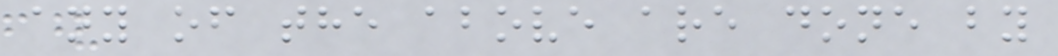any of the above are done by
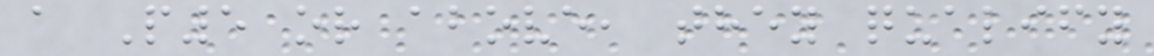a P5 or above, they qualify
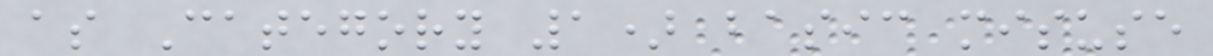as Category 1) basic misuse
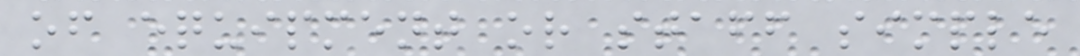of equipment or staff simple
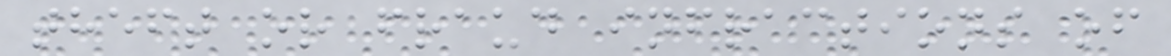theft or fraud infractions of
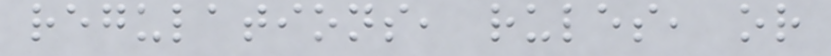regulations, rules, or
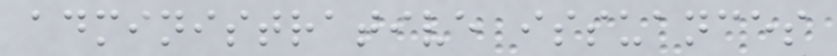administrative issuances
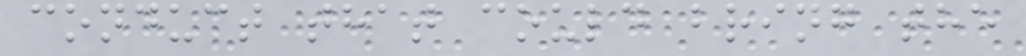conduct that could bring the
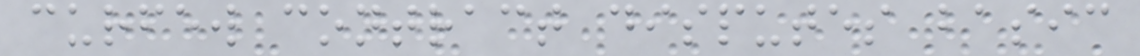curfew contract disputes basic
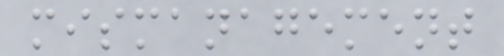mismanagement
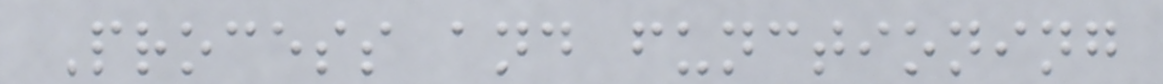Process and functioning
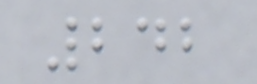242
